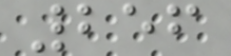256
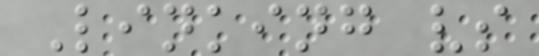Linking vs
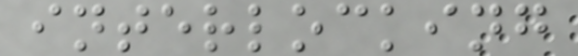interlocking
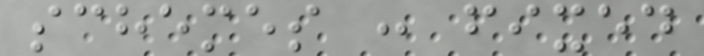schemes : fixed
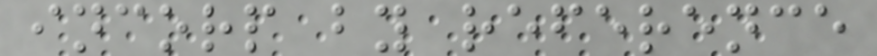incorp by reference
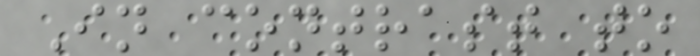In contrast to
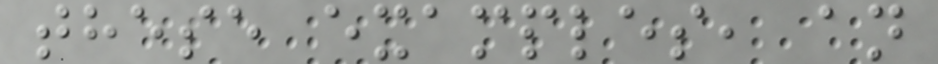these examples, an
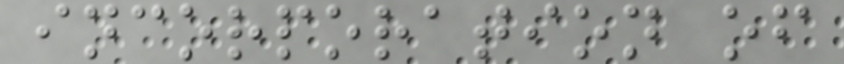incorporation of
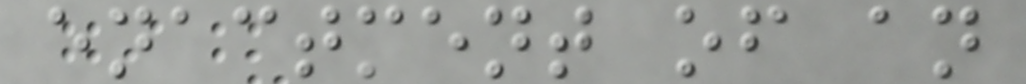enactment of an
